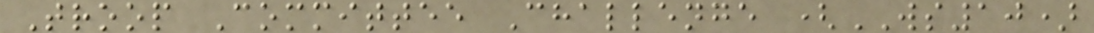Troop Committee Challenge (WS10)
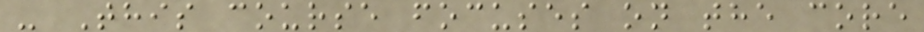- This course focuses on the core
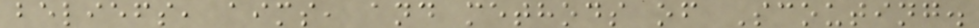beliefs, aims, and methods of Scouting.
